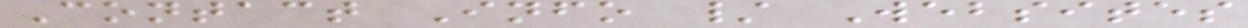Contact Info / Websites
